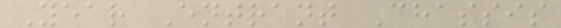Year Entrant Chassis
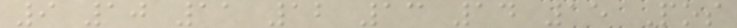9 10 11 12 13 14 15 Pos
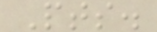Pts.
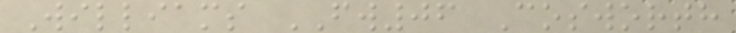Williams FW06 Cosworth
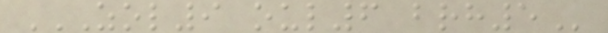ZOL9 OUL6 BRH5
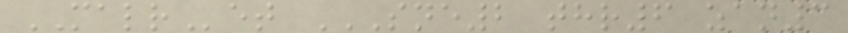MALRet SNE2 THR6 ZAN3
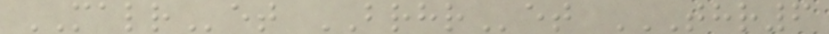MALRet BRHRet THR6
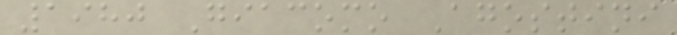1980 Giacomo Agostini
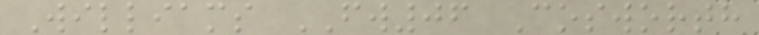Williams FW06 Cosworth
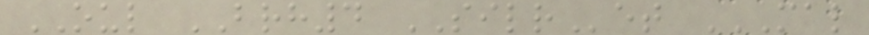OUL BRH4 SILRet MAL
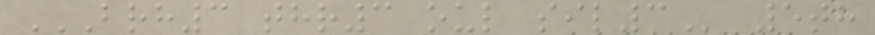BRH3 THR3 OUL SIL3 5th
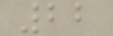22
